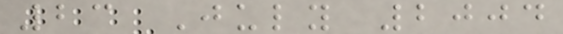23 July 2004
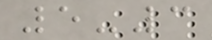5-3
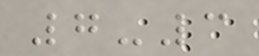7-3
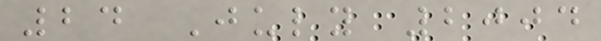24 July 2004
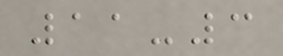11-3
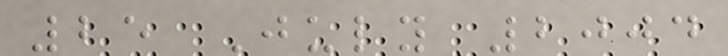25 July 2004
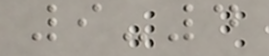9-4
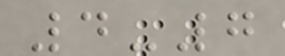4-7
